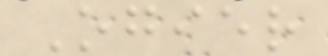Ogier
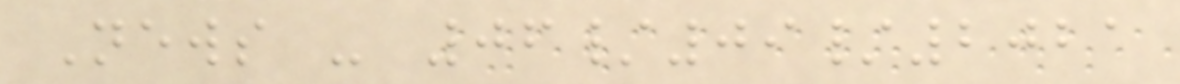News - 06/09/2021
